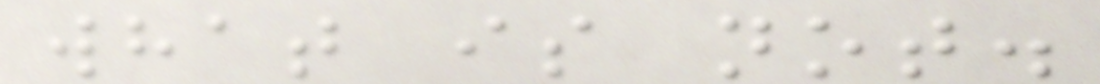what is not.
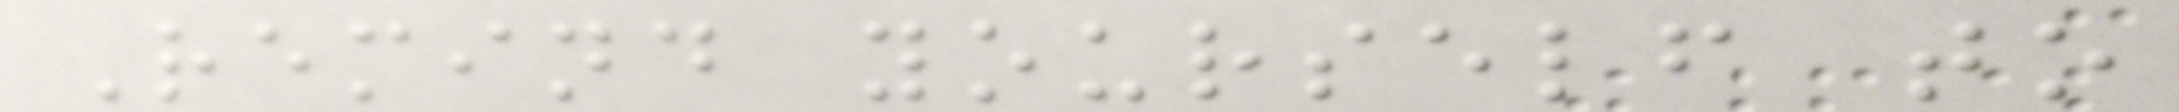Remind yourself to
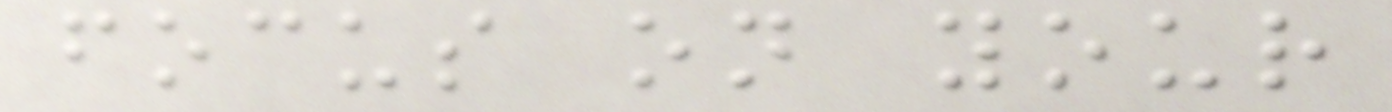focus on your
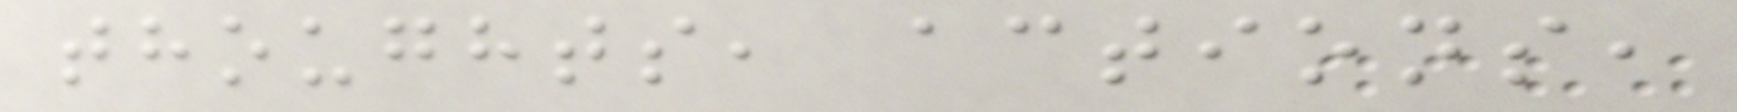thoughts, actions,
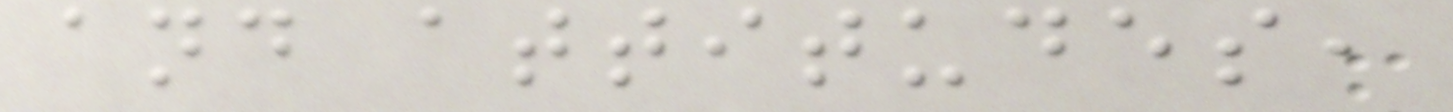and attitudes,
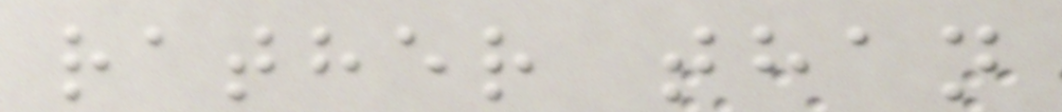rather than
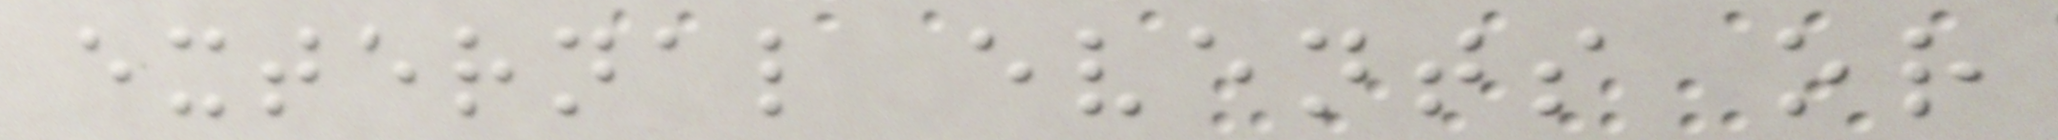external events or
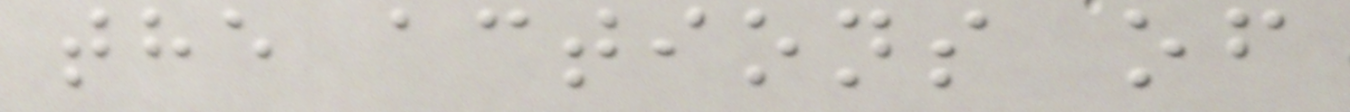the actions of
